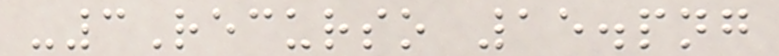-3Recurso 15.png
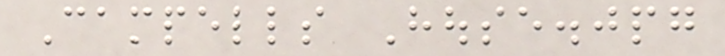Campells House.jpg
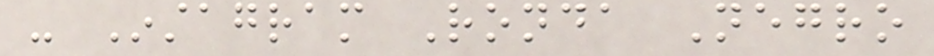- Instagram Ronda Negro
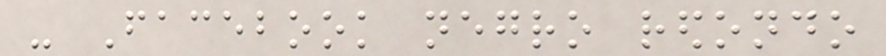- Facebook negro redondo
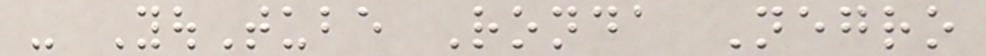- YouTube Ronda Negro
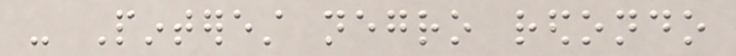- Pinterest negro redondo
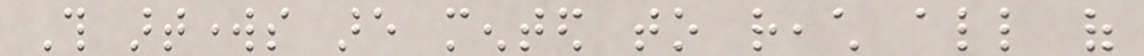This artworks are mented to reach all of
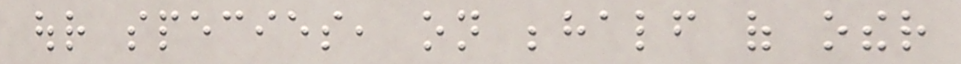our species, on behalf of other
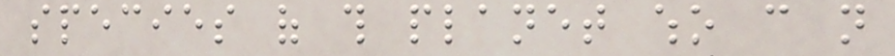species of this planet who can not
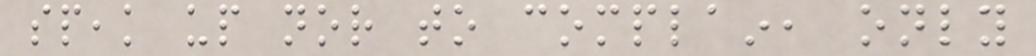speak up nor to complain, only
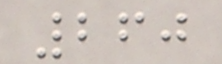260
